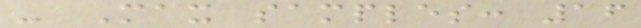- Max samples: 16
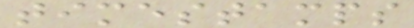timestamps
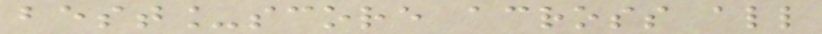best_score across all
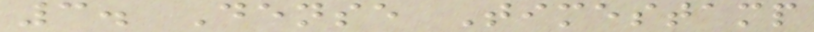3. Dense Timestamp
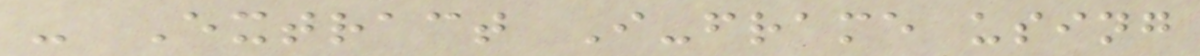- Extract I-frame using
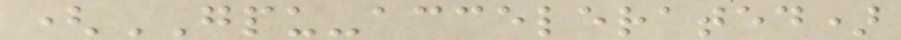(GPU-accelerated)
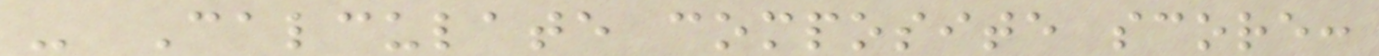- Calculate composite score:
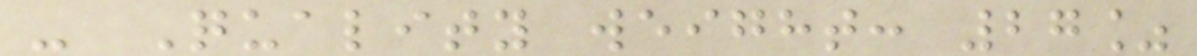- Quality weight: 27%
